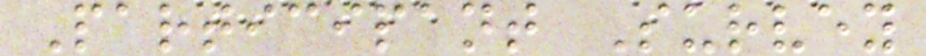Participant Survey
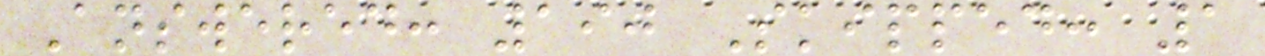Answered: 190 Skipped: 1
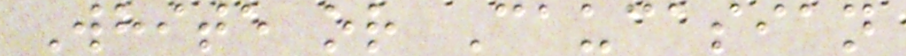White or Caucasian
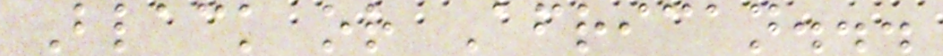Black or African...
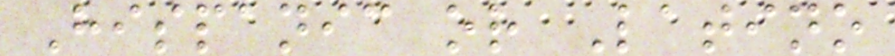Hispanic or Latino
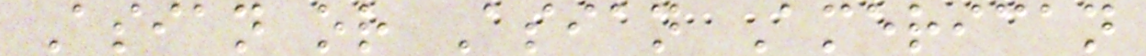Asian or Asian American
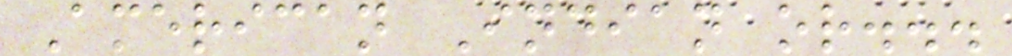American Indian or...
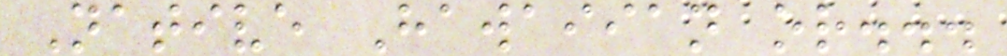Native Hawaiian or...
